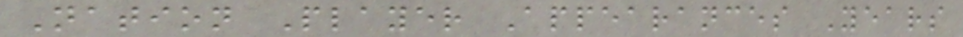Nation Player Appearances Years
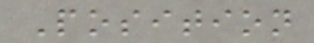Position
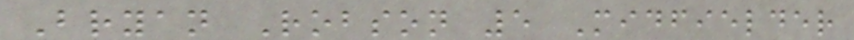Bryan Robson 5 Midfielder
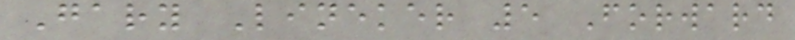Gary Lineker 5 Forward
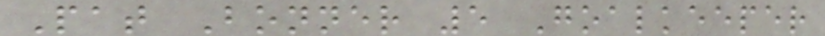Pat Bonner 5 Goalkeeper
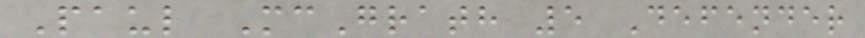Paul McGrath 5 Defender
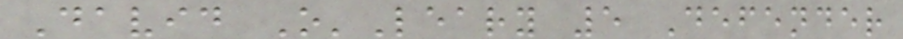David O'Leary 5 Defender
